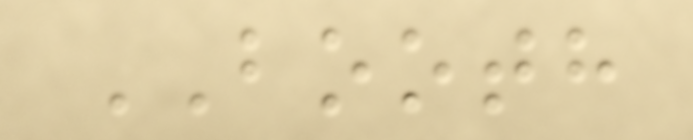BOOTH
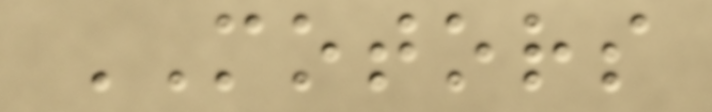MOTORS
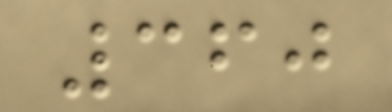360
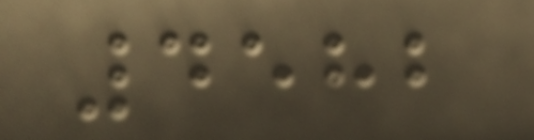4582
